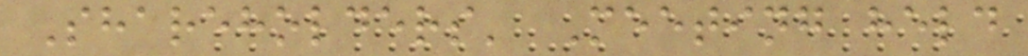Shareholders' Meeting held
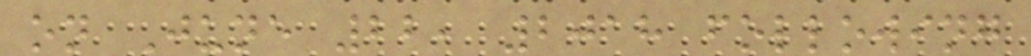on June 22, 2018 following
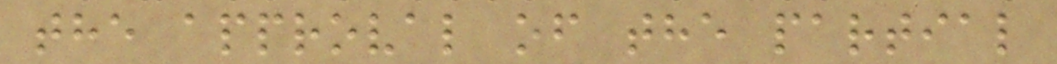the approval of the partial
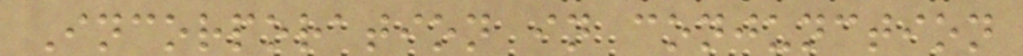Incorporation in conjunction
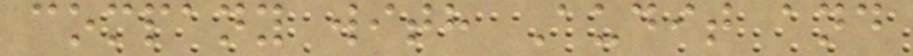company with Audit and
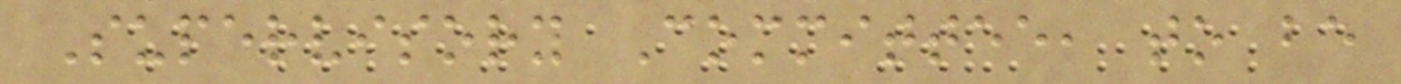Supervisory Committee, to be
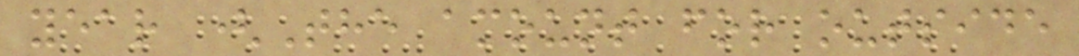year (The amount for outside
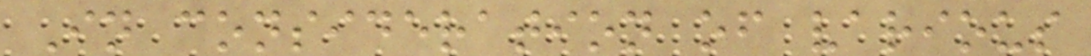In consideration of various
